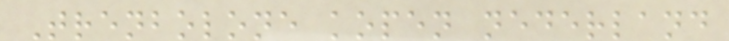Trenbolone kopen nederland
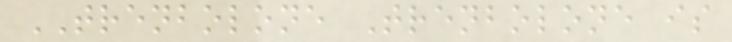TRENBOLONE Trenbolone is
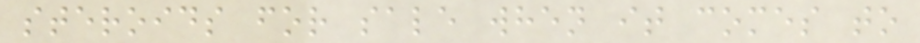steroids for sale when it comes to
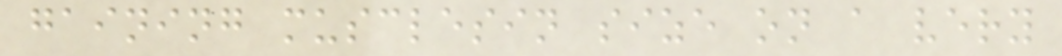gaining musclesin size on a very
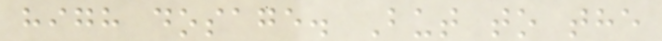high dosage. But to the
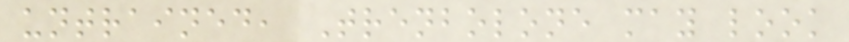untrained, Trenbolone may look
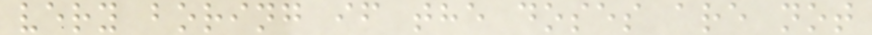very boring if the doses are not
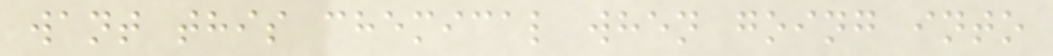want this chemical when going into
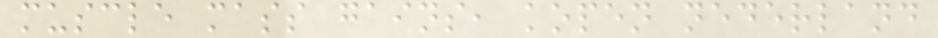muscle mass gains, kopen nederland
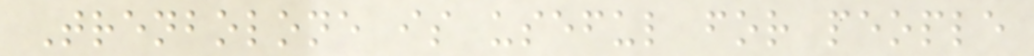Trenbolone is useful for people
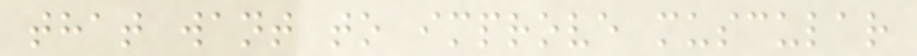that want to improve muscular
